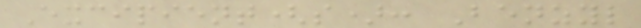Excipient(s): Benzyl
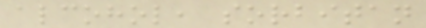alcohol, sorbitan
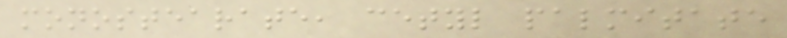monostearate, cetyl palmitate
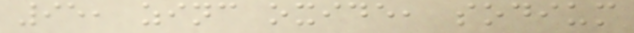95, zinc oxide, sodium
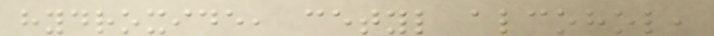hydroxide, cetyl alcohol,
